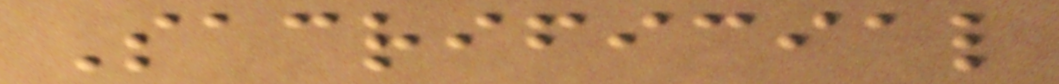Sacrificial
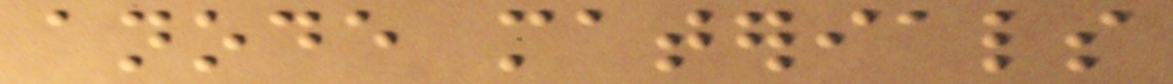anode materials
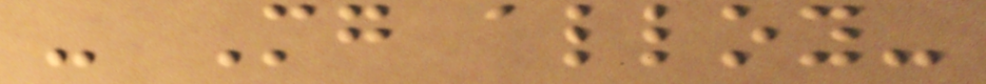- Mg alloy-
